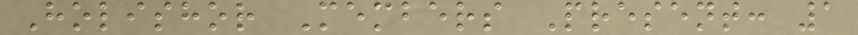Holishor Members Present: 1
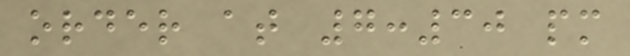order at 7:30 pm
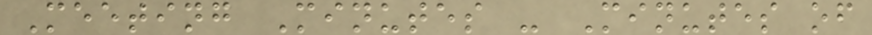Meeting Minutes - Minutes of
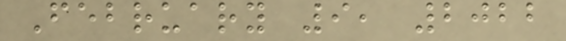February 9, 2022
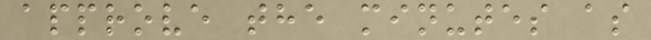approve the minutes as
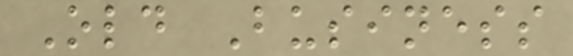Old Business
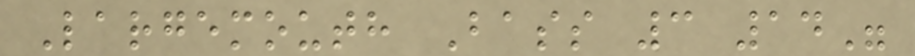Largemouth Bass 3 14"
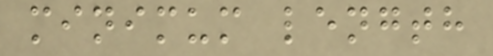minimum length
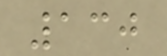130
